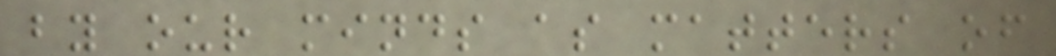by our minds as matters of
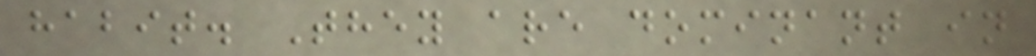habit. They are dominant in
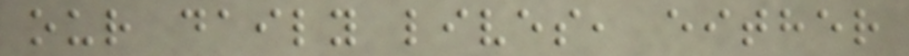our daily lives, either
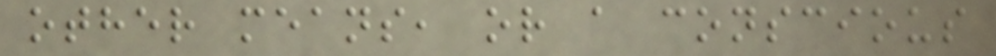other means, or a conscious
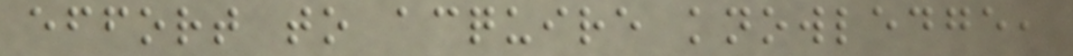effort to acquire knowledge,
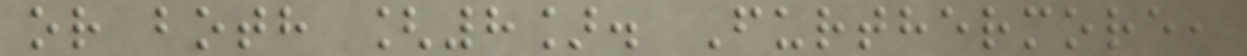or both [8]. Furthermore,
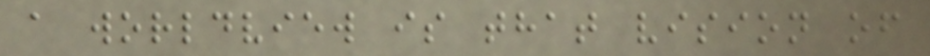a worldview is that vision of
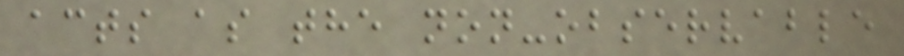acts as the non-observable
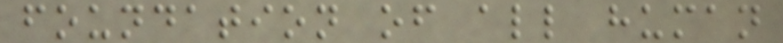foundation of all human
